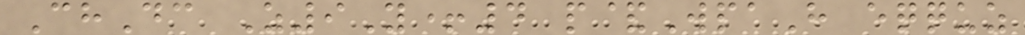ChDc Z9Y+4 p&WpaH eqquz
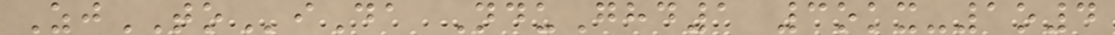ZjTOiDa NduGhd1 3okx-1o4
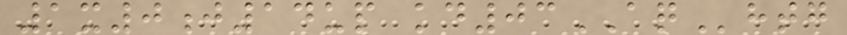1x0j14up kd03AQhtg
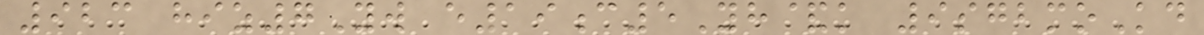923 hiz7Yw e19c5Yh&k 9sgbmoKd
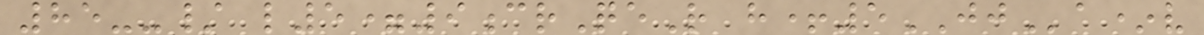85--/ l5=9crQeR h+5JJa*v
